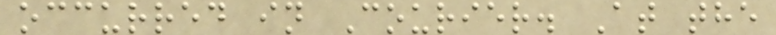occurred in Courier. At the
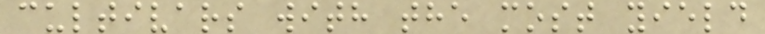cultivars with the most yield
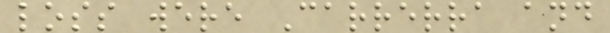loss were Carrerra and
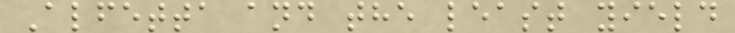Alfetta and the least yield
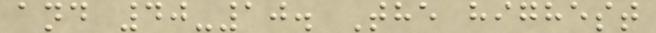and 40-10. The highest
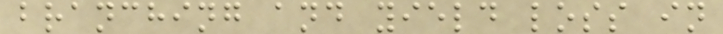branching and yield loss in
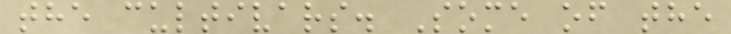the cultivars. Some of the
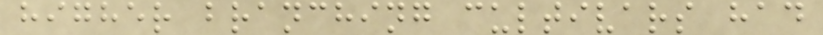higher branching cultivars had
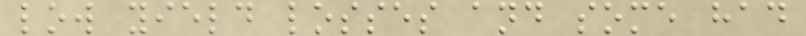low yield losses and some had
